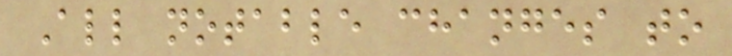All notable changes to
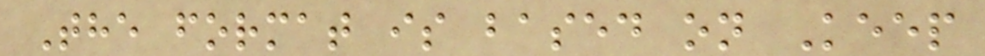The format is based on Keep
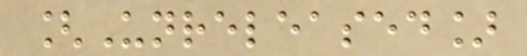[Unreleased]
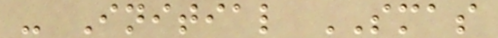- Initial SMAS
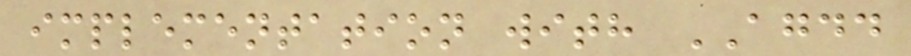implementation with AGDD
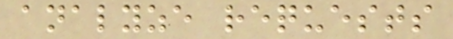analyze requests
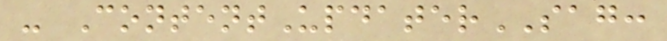- ContentUpdaterSAG:
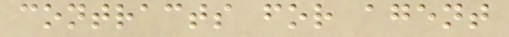contracts for agent
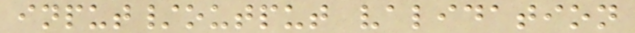input/output validation
